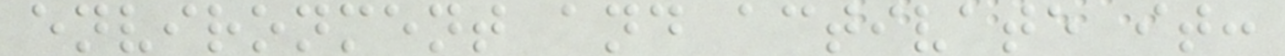environment and activate it:
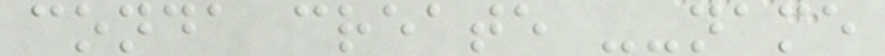conda create --name
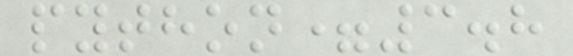python=3.8
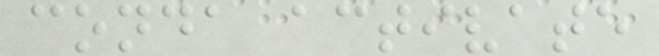conda activate
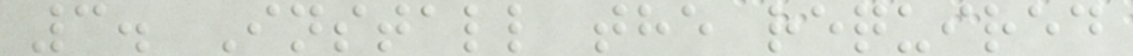3. Install the required
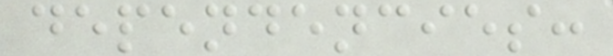dependencies:
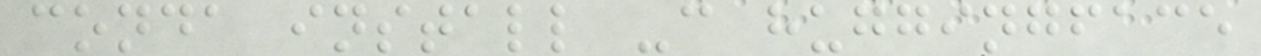conda install -c huggingface
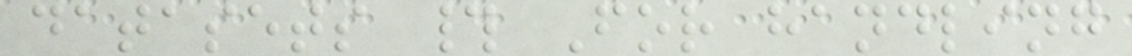datasets # For handling
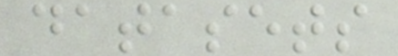datasets
